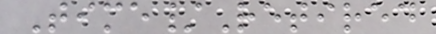Time/Retired
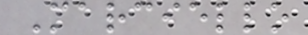Marciello
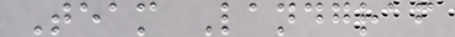Team Landgraf
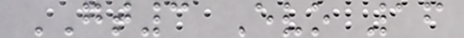GT3 Evo 16
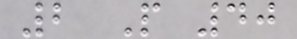2 P 40
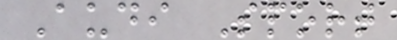Audi Sport
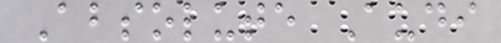Absolute Audi
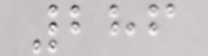286
